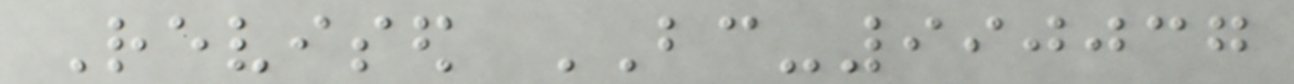Revised BC-990037
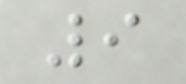9
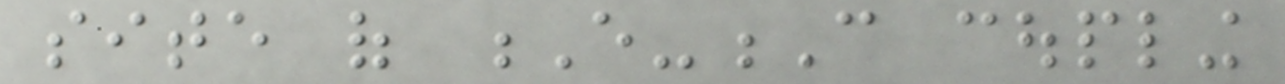site of E-C coupling
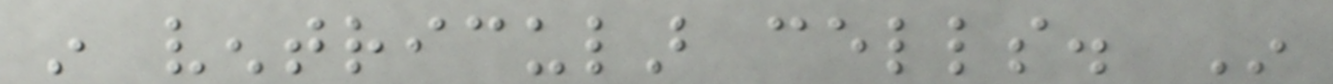in ventricular cells. In
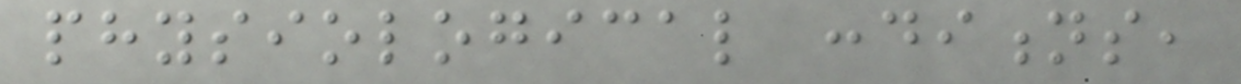physiological conditions,
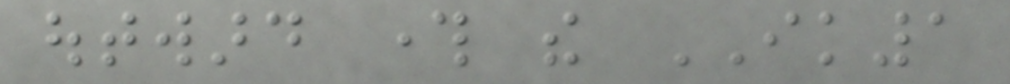outward through the IK1
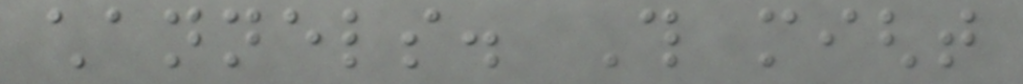channels. This might
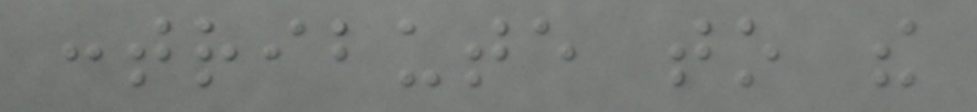contribute to the
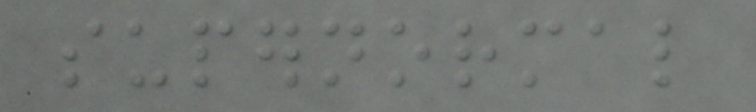supernormal
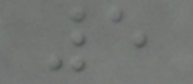5
